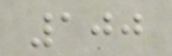100
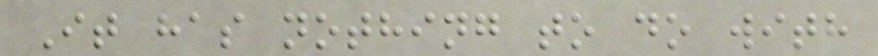It has nothing to do with
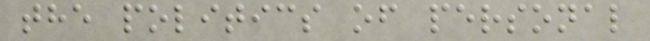the politics of personal
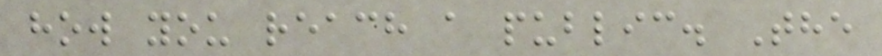how you reach a public. The
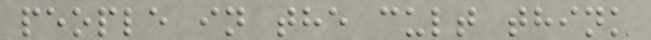people in the cult think
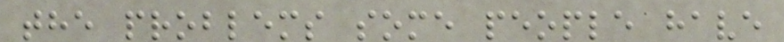the problems some people have
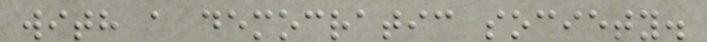with a democratic society.
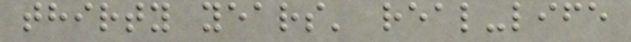thirty years' real-life
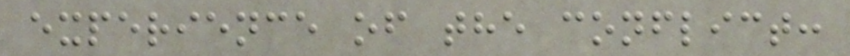experience of the conflict:
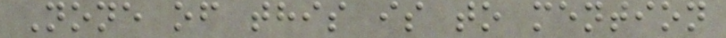None of this is to mention
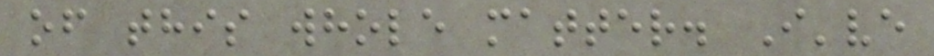of this whole matter. I've
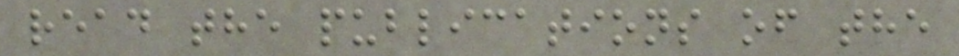read the publications of the
